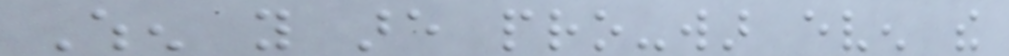When you are pro-war even the
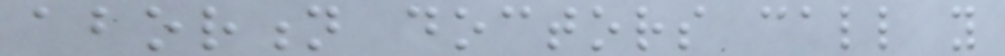abortion doctors call you
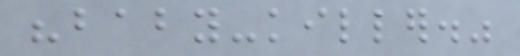"baby-killer."
